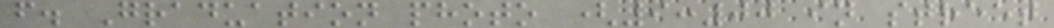f. Graduation photo (9:00 in street
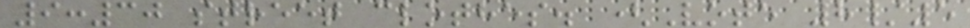9:30 street clothes. (Vote 8/5
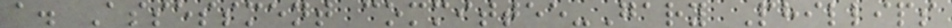a. Assessment committee-Gary Phillips
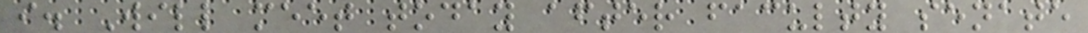i. Will meet today after faculty senate
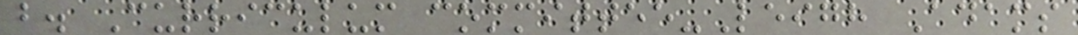b. Curriculum committee-Leigh Adams
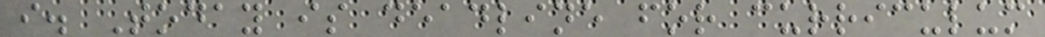i. Today is deadline for curriculum
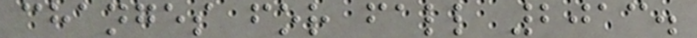changes for fall 2013.
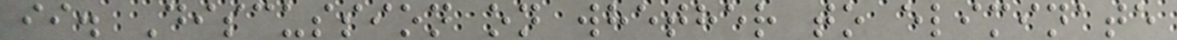ii. Discussion on whether to eliminate
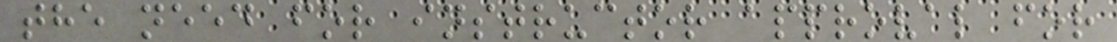the need for instructor approval for
